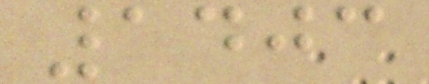1403
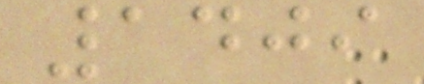1409
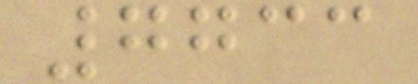7733
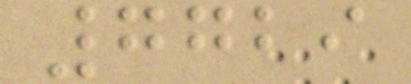7729
